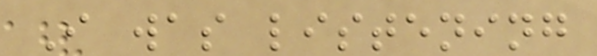I was listening
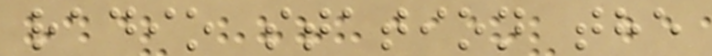radio station the
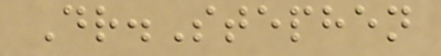Dr.Stephen
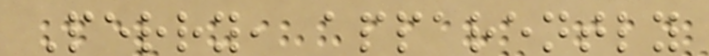Perry, apparently
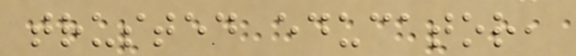trusted educator,
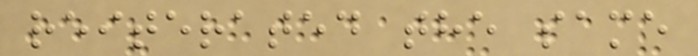reiterated the same
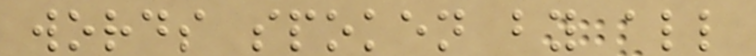words spoken by all
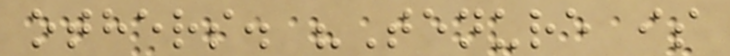others. "Tenure is
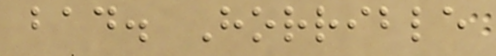bad. Horrible
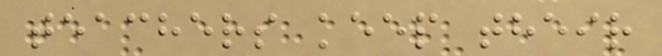teachers keep their
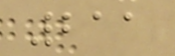211
